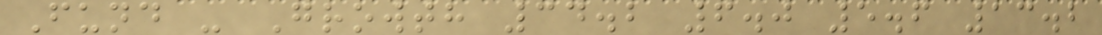Fund - Growth 34.2 6.0 5.6 13.2
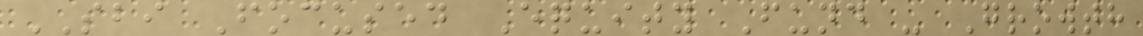SBI Focused Equity Fund - Growth
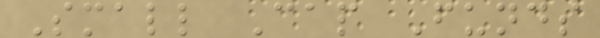Small Cap Funds
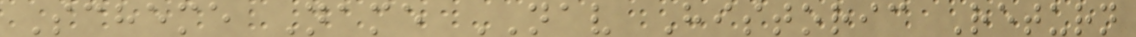Scheme Name NAV Historic Return
